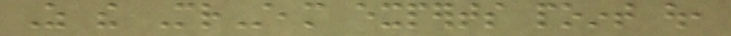As the MrSteam experts point out,
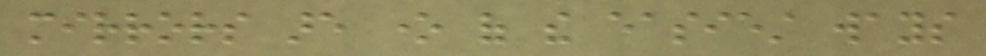mirrors are one of the easiest ways
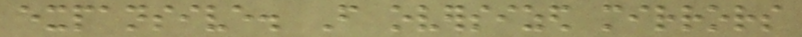expansive. From oversized mirrors
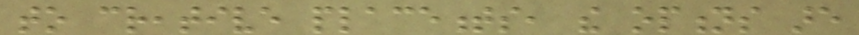to creative placements, the options are
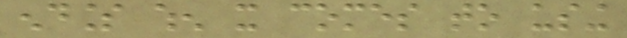endless when it comes to using
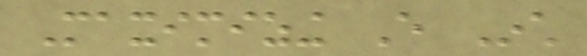Maximizing Every Inch
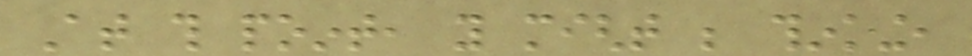At this point, you might be thinking,
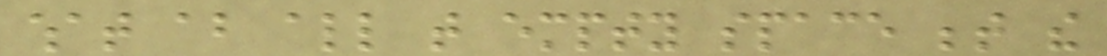what about all that empty space between the
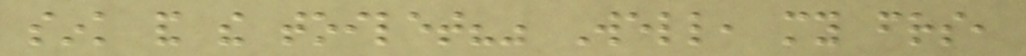sink and the toilet?" Well, my friends,
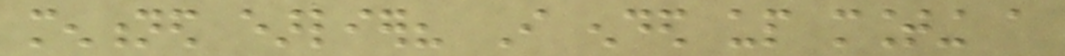mentioned earlier? I ended up mounting a
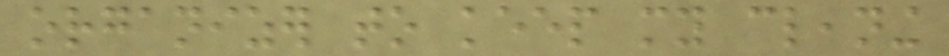organizer to keep my cleaning
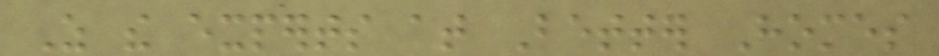As the experts at Better Homes
